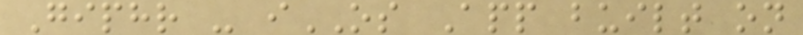Giphr - iOS App built on
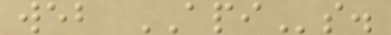web APIs.
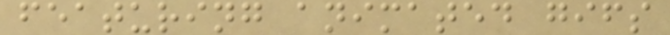featuring animated gifs
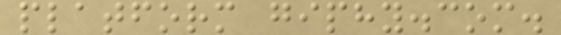platform giphy.com.
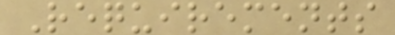Requirements
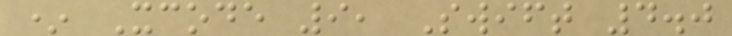* Xcode 9, Swift 4.0
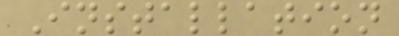Installation
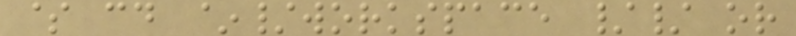$ cd ~/workspace // or
